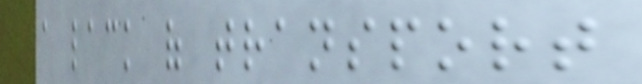a lack of transport
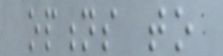options to
